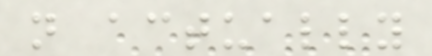not actually
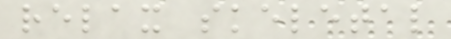relax skeletal
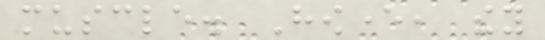muscle. However, they
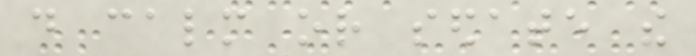do calm or sedate the
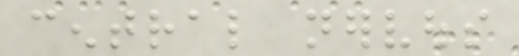central nervous
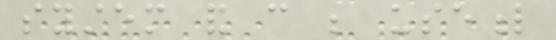system and can be useful
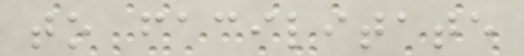to facilitate
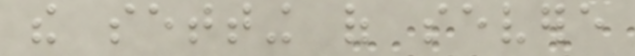the setting of severe
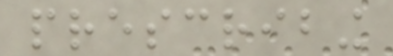prescribing
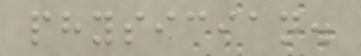physician.
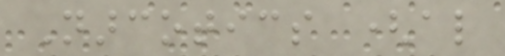Narcotics (also
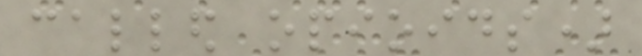called opioids)
